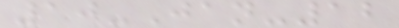10-Jan-12
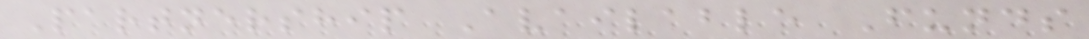Partnership Available Funds
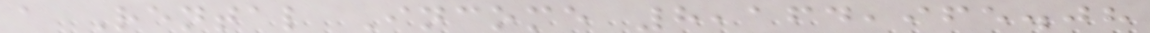a Rental Income 8,164,965.08
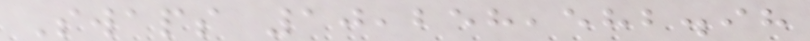Swaps 10,258,582.98
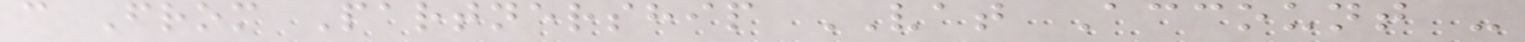c From Partnership VAT Account -
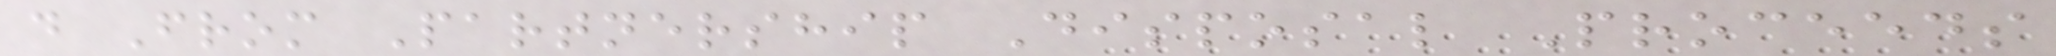d From Partnership Disposal Proceeds
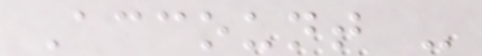Account -
